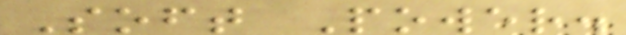Soft Power.
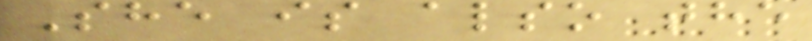She is also the
